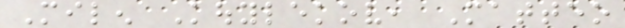Milen Kouylekov, Matteo
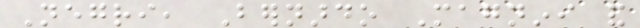Negri, Bernardo Magnini and
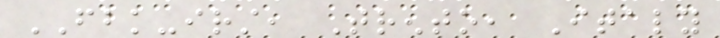FBK-irst, Trento, Italy
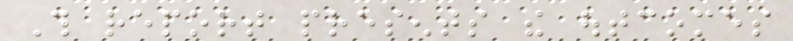This report presents the outcomes
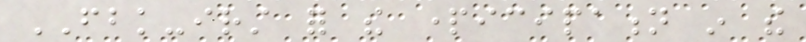FBK-irst for the participation in the
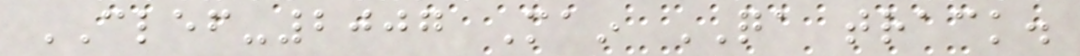CLEF-2007 Main QA track.
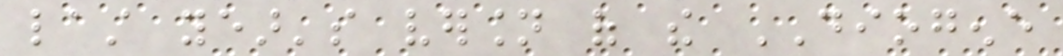last year's version of the DIOGENE
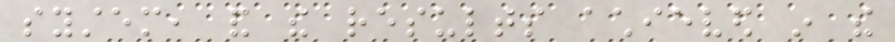system, and the results achieved in the
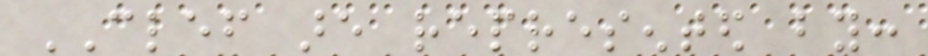CLEF are represented by:
